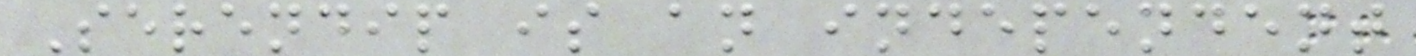Serendip is an independent
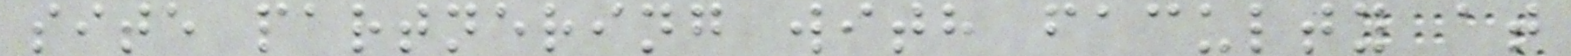site partnering with faculty at
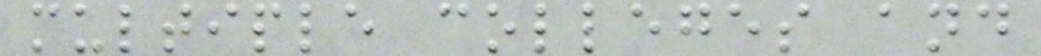multiple colleges and
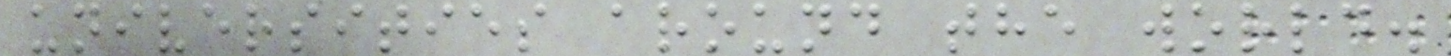universities around the world.
